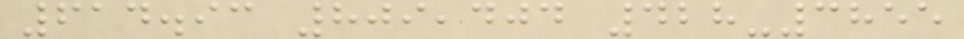614.93 809,404 428-3855
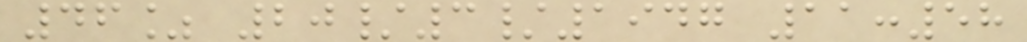46% 20/3/1947 11:58
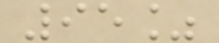95%
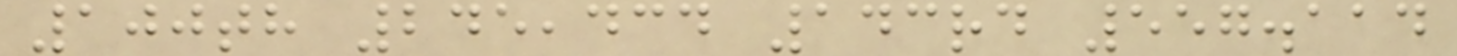100th 245,434 143rd 557.114
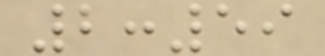2:59
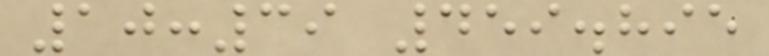10:39 459.895
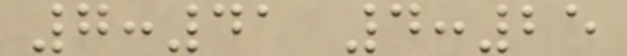7:41 4:25
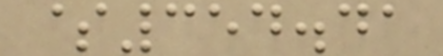$354.41
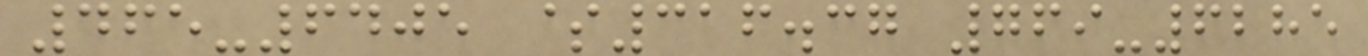465-6405 $316.37 769-6285
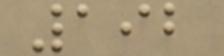192
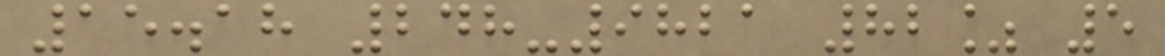15.18 248-9821 82% 5
